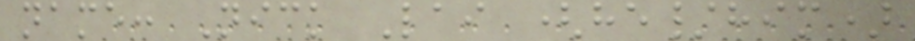name: Nick Lai (he/him)
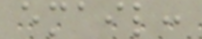email:
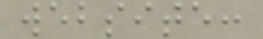website:
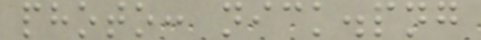photo: nick.png
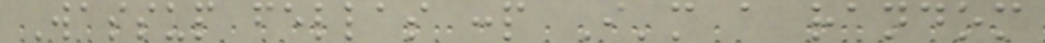Wassup fellas :p I'm a random
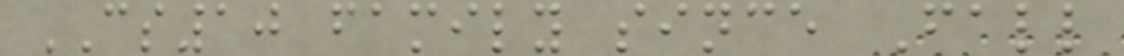CS10 family since Fall
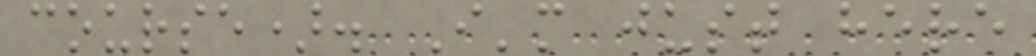course). I'm just here
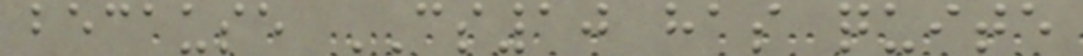because CS10 has quite
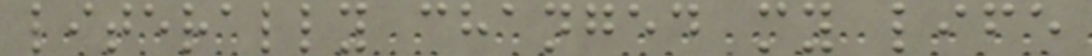literally changed my life
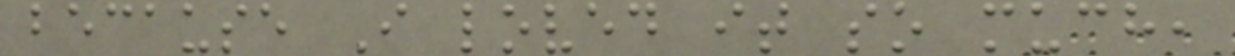because I loved it so much,
